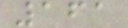161
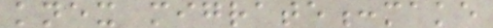knex migrate:make
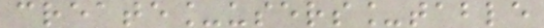create_users_table
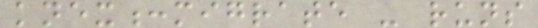knex:migrate - runs
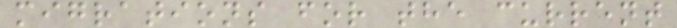migrations for the current
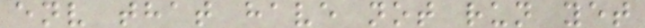env that have not run yet
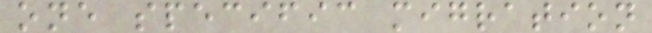one specific migration
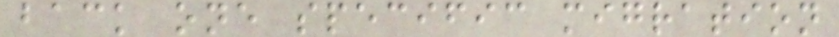back one specific migration
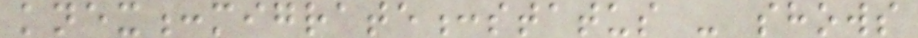knex:migrate:status - shows
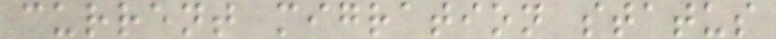current migration status
